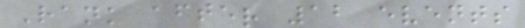Rank after 12 events
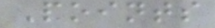Points
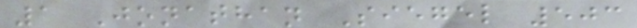1 Jonathan Siegel 503
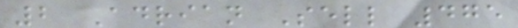2 Adrian Sell 475
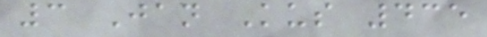3 Jan Kus 435
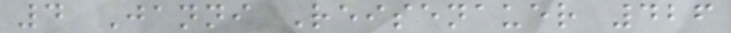4 Janni Reisenauer 426
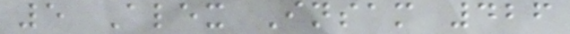5 Alex Insam 426
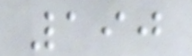190
